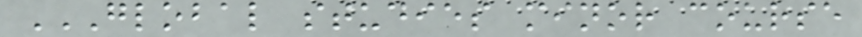GLOBAL STUDIES MINOR COURSE
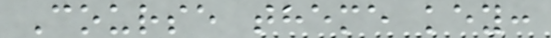Course theme key:
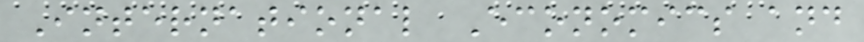International Economics and
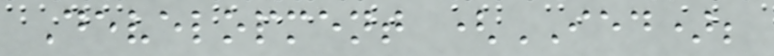Development (IED);
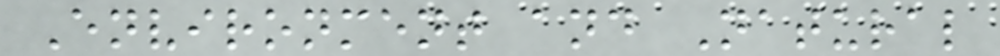Environment and Natural
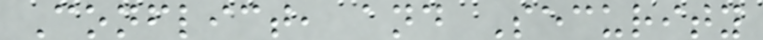Conflict, and Security
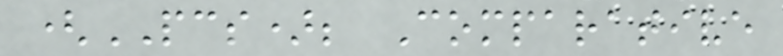(PCS); Comparative
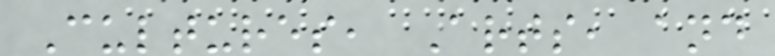Cultures, Arts, and
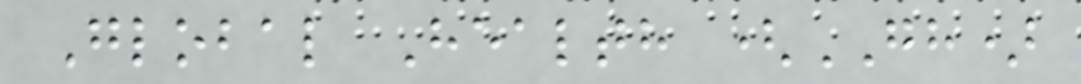Global Health (GH)
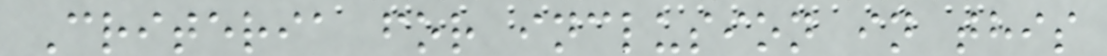Criteria for inclusion in this
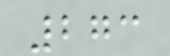273
